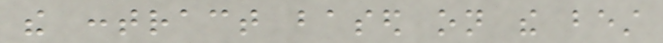the contract based on the best
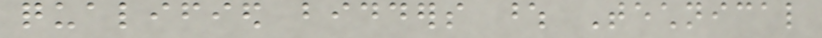qualified bidders whose Technical
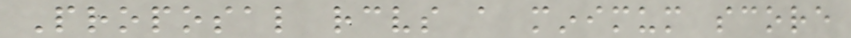Proposal receives a minimum score
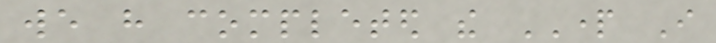we have completed the PART I
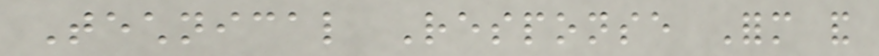Technical Response Form and
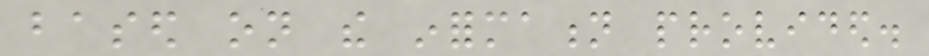based on the information provided.
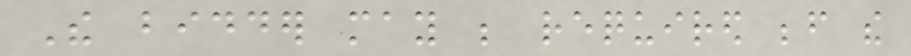The bidder may be required before the
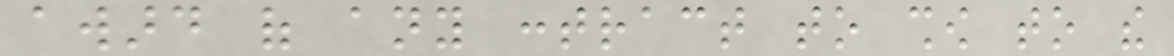award of any contract to show to the
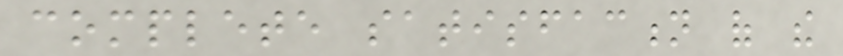complete satisfaction of the
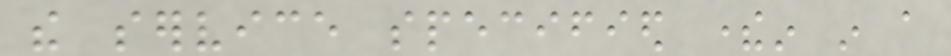the service specified therein in a
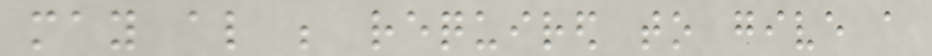may also be required to give a
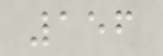156
